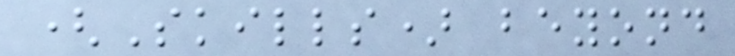(Skills) beyond
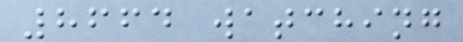8664 watching
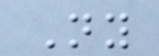Ny
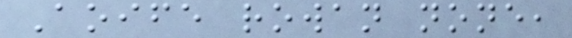Aoife rowan none,
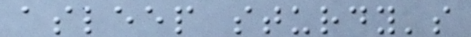asleep sturdy's
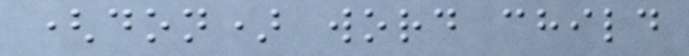(don) word child
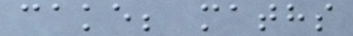cake; maths
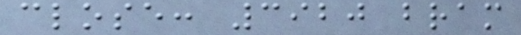close: 3920 bram
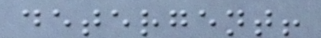detergent!
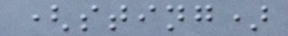(sting)
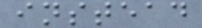instead
